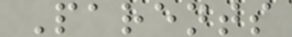Parents
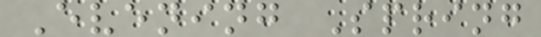Evening Spring
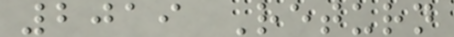2019 Return
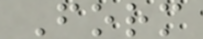Form
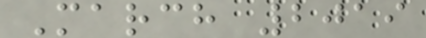March 2019
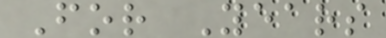For Years
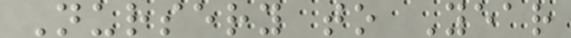Nursery to Year
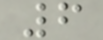6
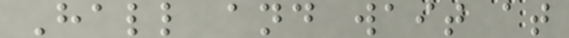Hall and wait at
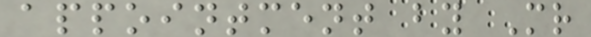appointment by Mr
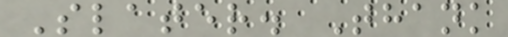Slater. Thank
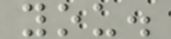you.
